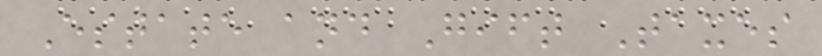Estate and Gift Taxes
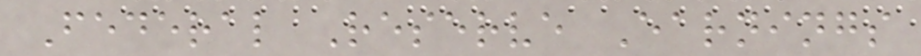Federal Reserve Earnings
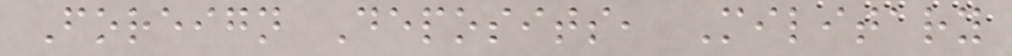Foreign Deposits, Military
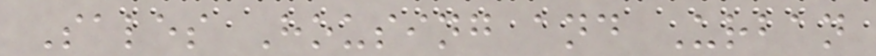Sales Housing and Urban
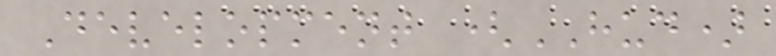Development (HUD)
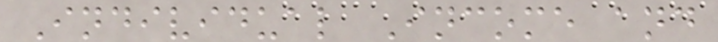Individual Income and
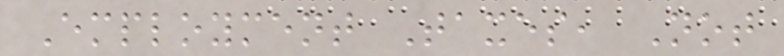Employment Taxes, Not
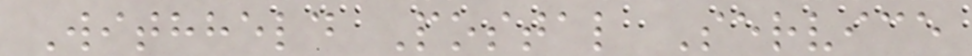Withheld Postal Service
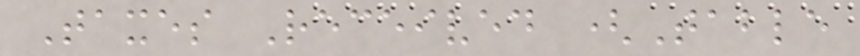Taxes Received (Table
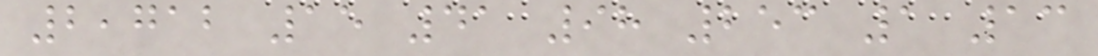2,712 15 41 98 253 1 13
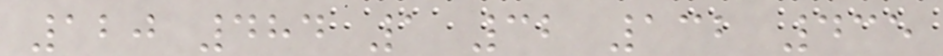120 484 1 32 132 435
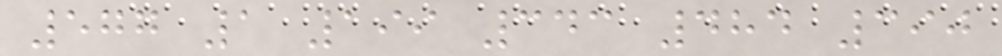577 1 199 343 484 390
